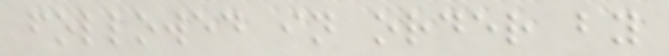followed in order by
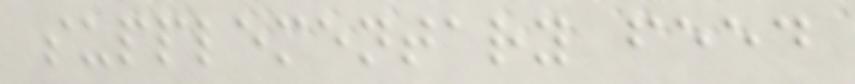supplementary feed
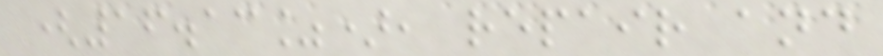(16.13%), repair and
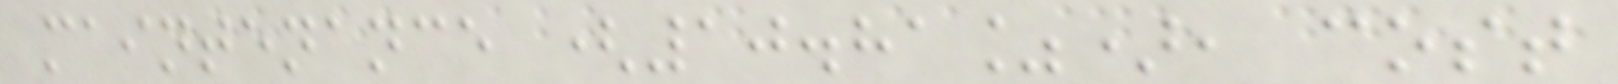maintenance (10.81%), cost
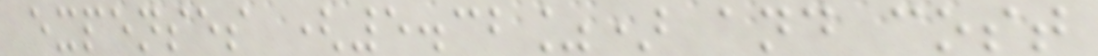expenses (5.32%) and cost
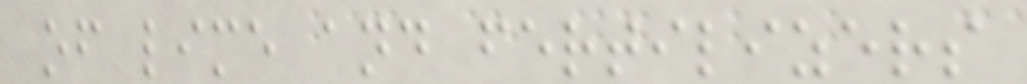of lime and fertilizers
